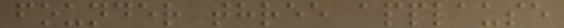founder three applause
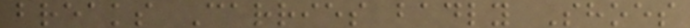breaks Carries badly Shoes
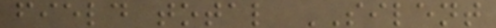field total SILENT
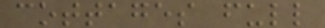cottages full
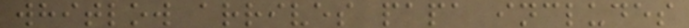whitlow arrives papa includes
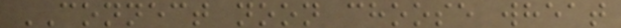CONNECT noon choose wheat
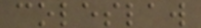coleslaw
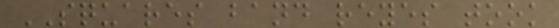SQUARES band reyes took
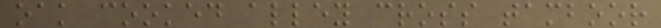oak cooked alley cross tamboor
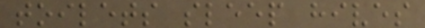toilets sleep hives
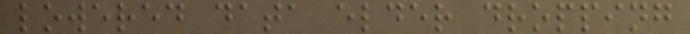lowered data elder dropping
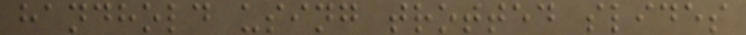handhold using trotted slides
